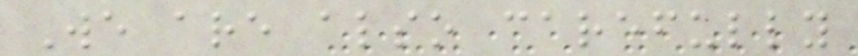We are also carefully
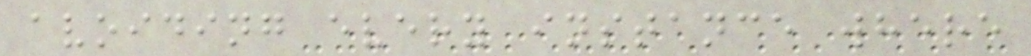avoiding every instance where
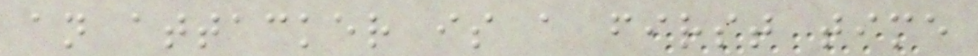an attacker is a first time
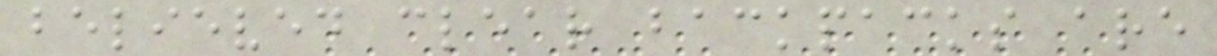believed clear backpacks are
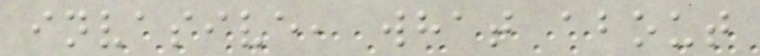invasive, what about
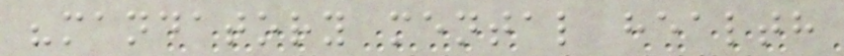"mandatory mental health
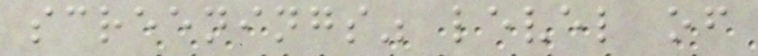screenings" level of
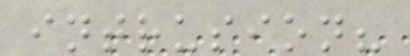intrusion?
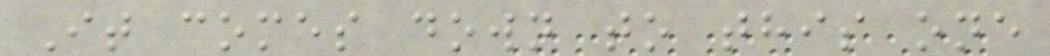It comes down to this one
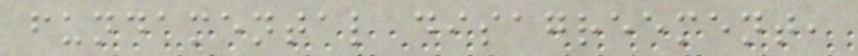fundamental disagreement,
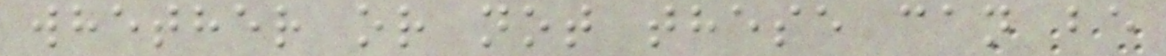whether or not these can be
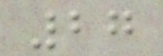27
